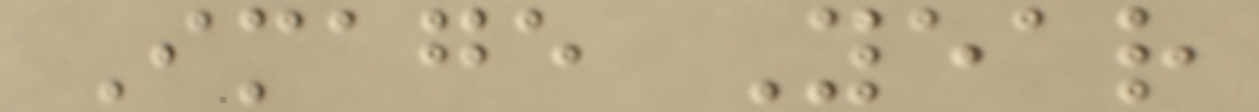Image Year
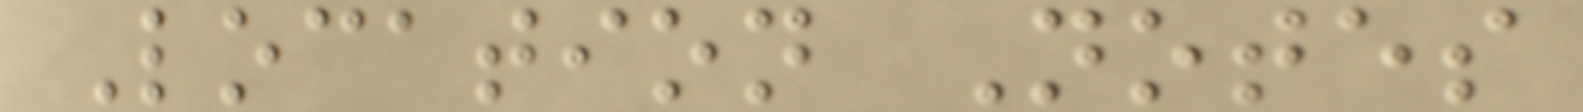Location Notes
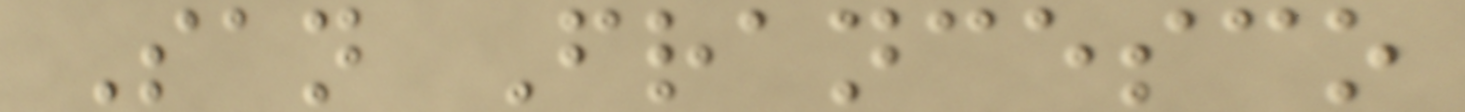San Francesco
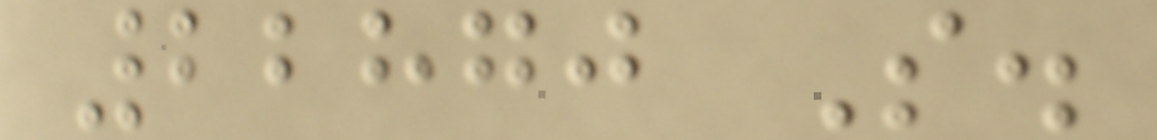22870 S.
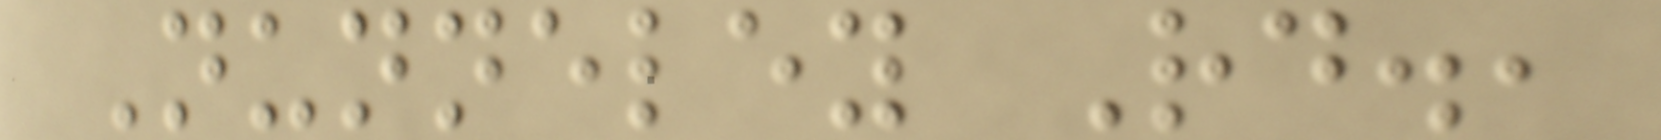Nunneley Rd.,
